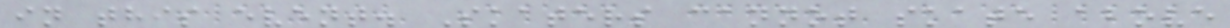in this event. Skaters cannot skate above
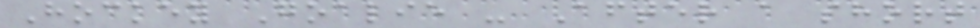Hockey Goalie - After a short
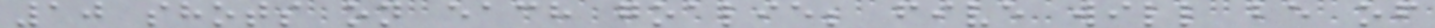10 shots on each goalie; five will be of
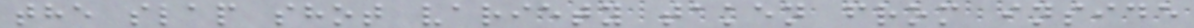the slap shot variety taken from inside
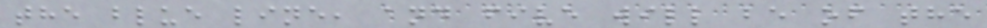the blue line, and five will be of the
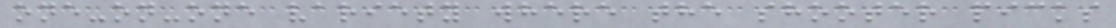one-on-one variety where the shooter picks
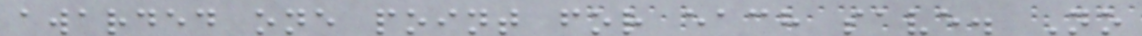awarded one point for each save. No
